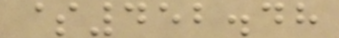$452.48
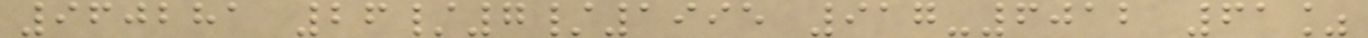960281 26/7/1995 917-6012 61%
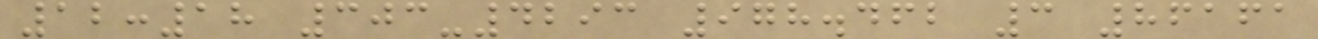12:18 303-4293 978.462 3 86161
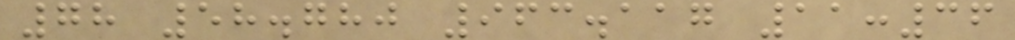78 58.780 963.117 11:36
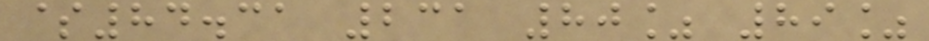$84.31 231 80% 89%
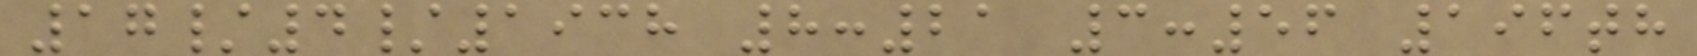17/4/1938 8:21 3:56 196th
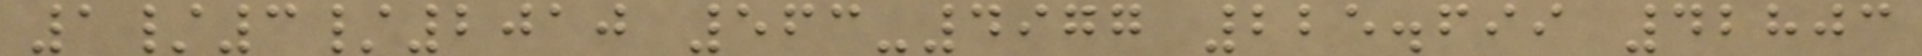1/3/2010 563-4977 225.699 42803
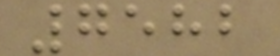7582
